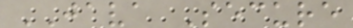JAVA Secure
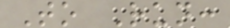To Run:
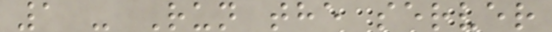1 - Run the server
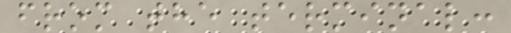from the terminal:
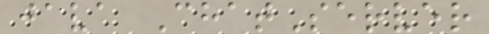java ChatServer
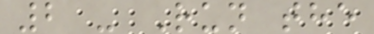2 - Run the
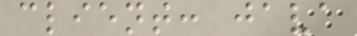client: java
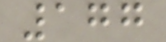177
